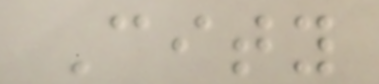City
